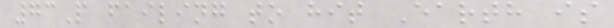73P failing to hit Earth is
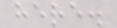here.
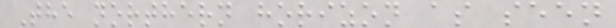The northern horizon as seen
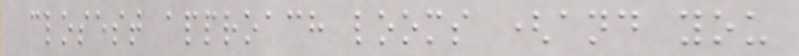closest approach looms (and you
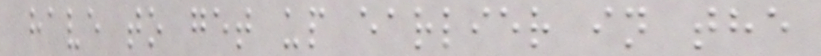have to get up earlier in the
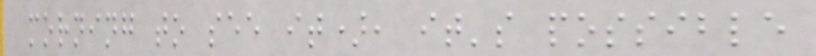morning to see it), it's possible
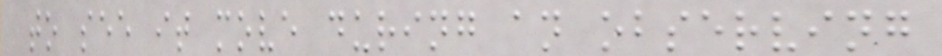to see it move during an observing
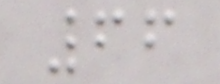66
